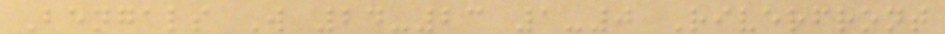Bengals W 24-23 1-0 Riverfront
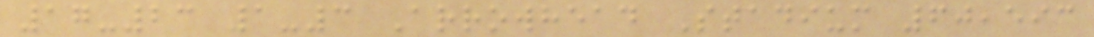17-23 1-3 Arrowhead Stadium 60,593
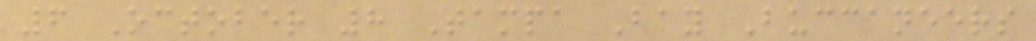6 October 8 Tampa Bay Buccaneers
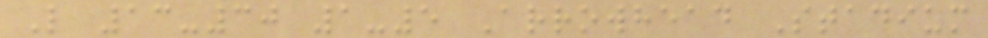L 13-30 1-5 Arrowhead Stadium
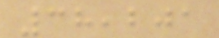38,201
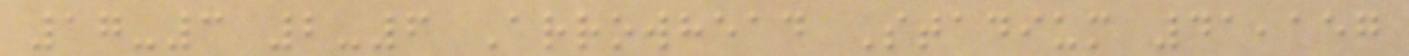17-3 2-6 Arrowhead Stadium 41,157
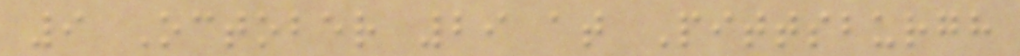9 October 29 at Pittsburgh
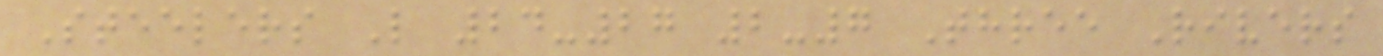Steelers L 24-27 2-7 Three Rivers
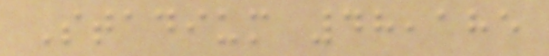Stadium 48,185
